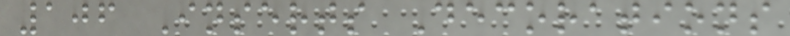106 Inserts Decorations
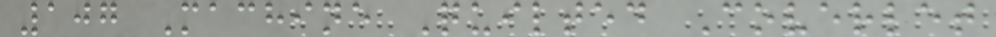107 Machine Quilted Coverlet
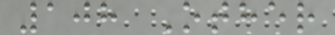108 Other
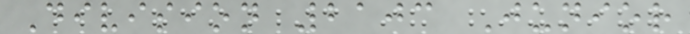Division 2103 Junior
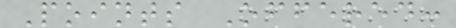Points Offered:
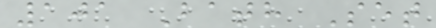101 Bath Set
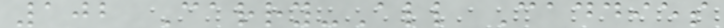102 Carry-All Caddies
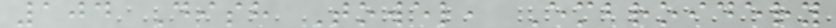104 Dish Towel, Embroidery
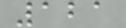121
